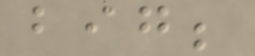big;
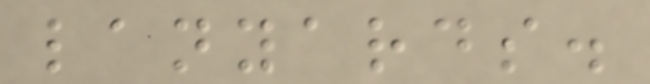lanyards.
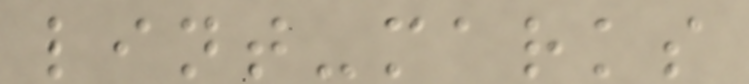lint-marks
